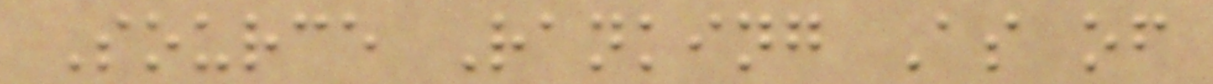Source Ranking As of
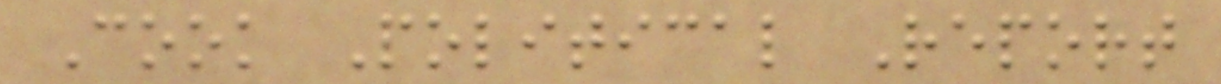Cook Political Report
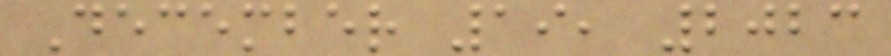December 19, 2023
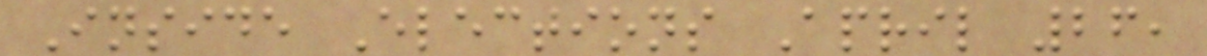Inside Elections April 26,
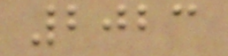2023
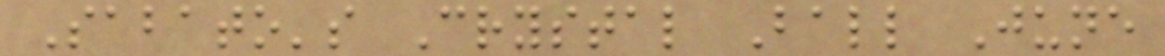Sabato's Crystal Ball June
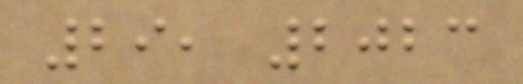29, 2023
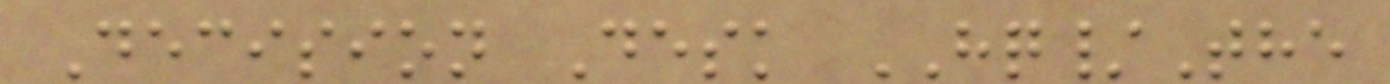Decision Desk HQ/The
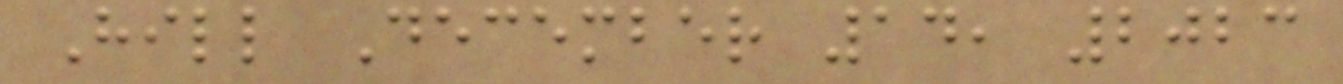Hill December 14, 2023
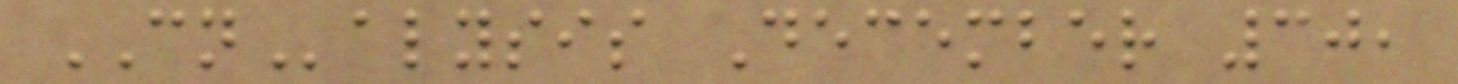CNalysis December 30,
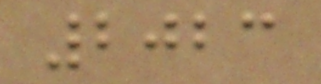2023
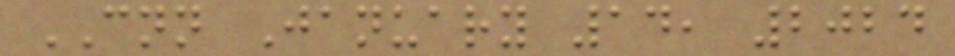CNN January 14, 2024
